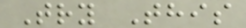Try This
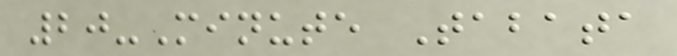20-Minute Tabata
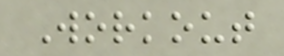Workout
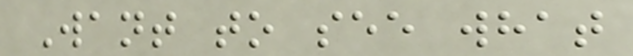Want to see what
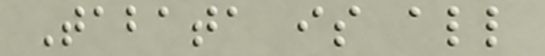Tabata is all
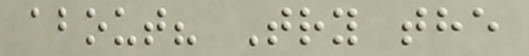about? Try the
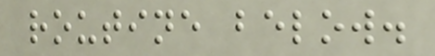routine below.
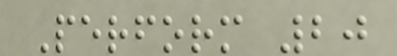Perform 20
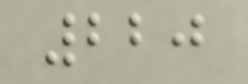220
